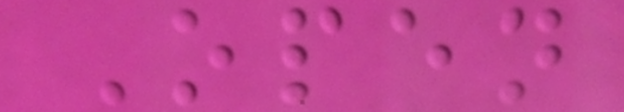Open
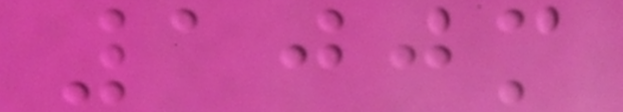100m
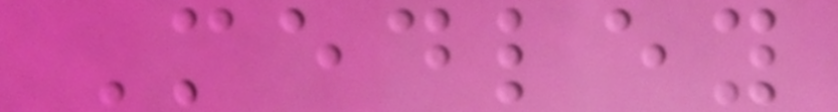Medley
